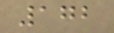172
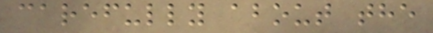carefully about the
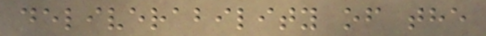deliverability of the
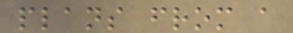plans from a
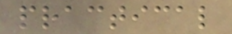practical
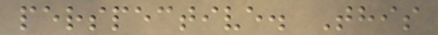perspective. This
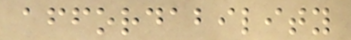affordability
